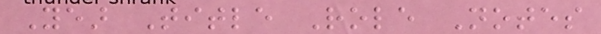Year Title Role Notes
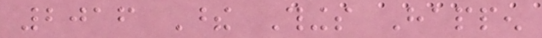2016 These Things Happen
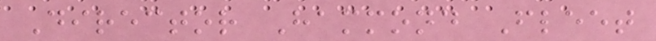Director Hammond Fleet
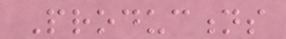Productions
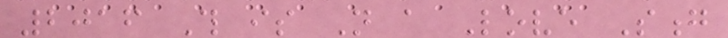2016 This is Not a Love Song
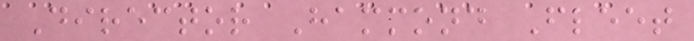Director Hammond Fleet
